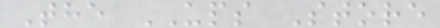The UPS Store
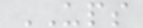UPS
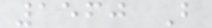1560 B
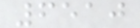6510
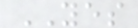YES
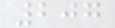207
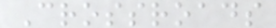Crossroads
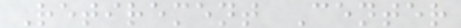Retirement Center
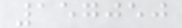157050
